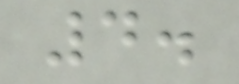4.
